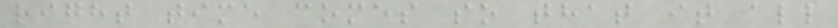right time comes so that it all
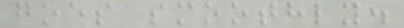goes smoothly.
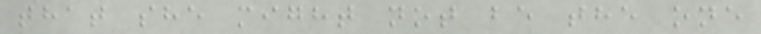that she might not be the one
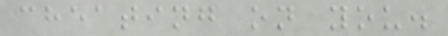cheating on you.
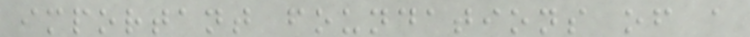important foundations of a
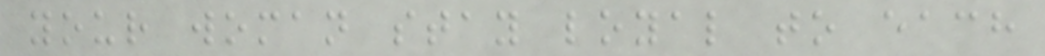your woman stay loyal to each
